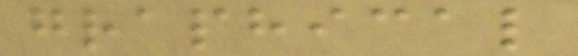graphical
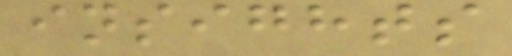insights
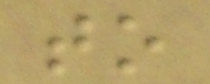to
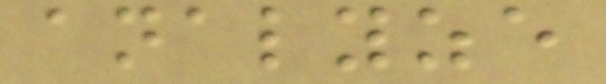analyze
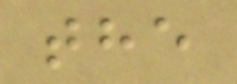the
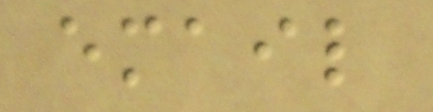email
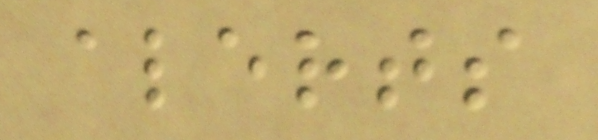alerts
